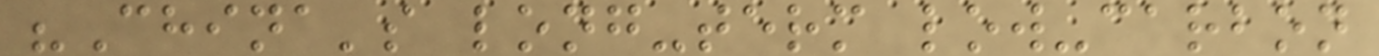"China's long-term low-carbon
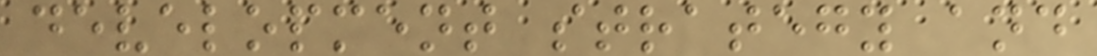development strategy and
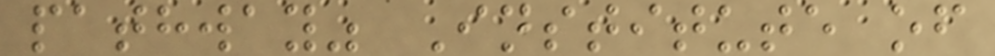pathway" Institute of
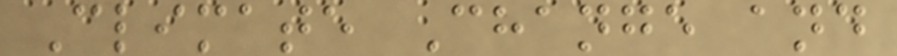Climate Change and
